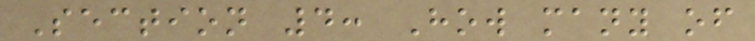Section 4: How many of
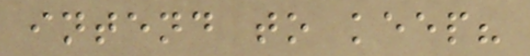intend to keep?
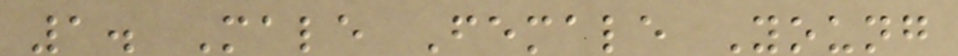1. Male Female Young
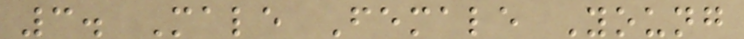3. Male Female Young
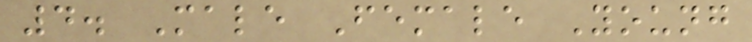4. Male Female Young
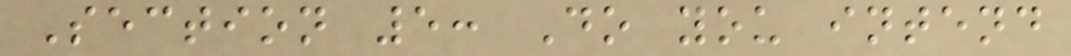Section 5: Do you intend
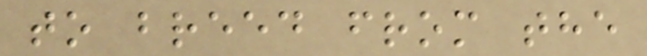to breed from the
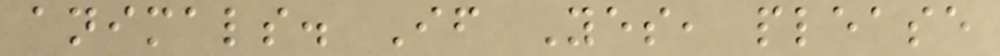animals. If Yes, please
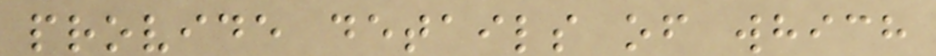provide details of which
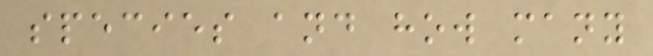species and how many
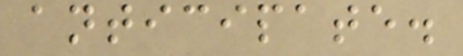anticipate.
